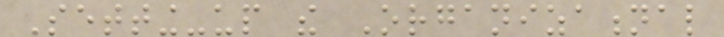Setting-up the Organizational
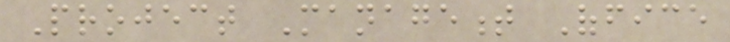Project Management Office
